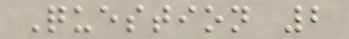Question 2
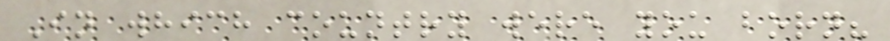In which country were you born?
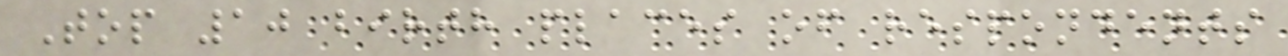Top 10 birth places of respondents
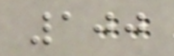100
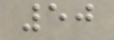50
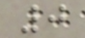0
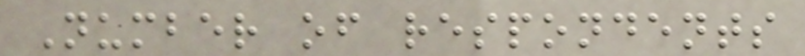Number of respondents
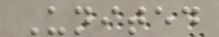United
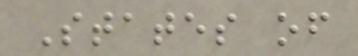States of
